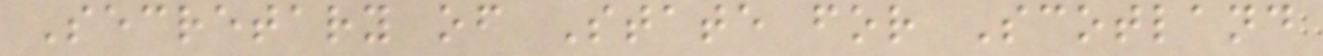Secretary of State for Scotland
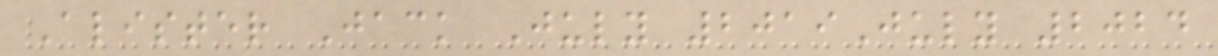Alister Jack July 2019July 2024
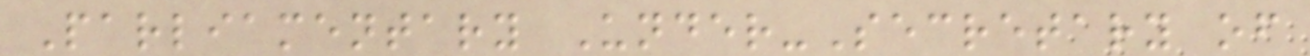Parliamentary Under-Secretary of
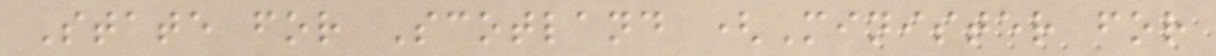State for Scotland (Minister for
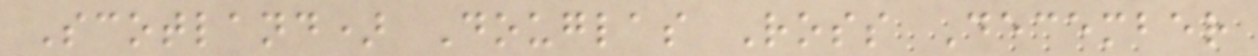Scotland) Douglas Ross December
